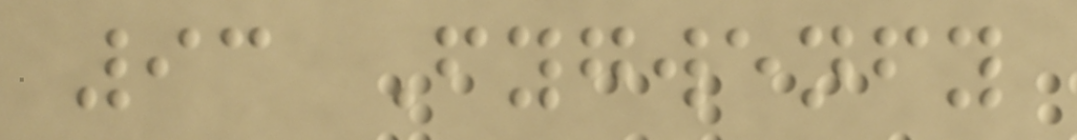93 Fygwenfy
